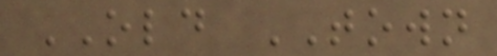OLD TOWN
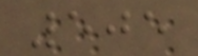505
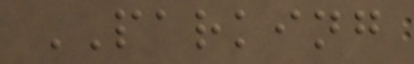PARKING
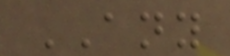ANY
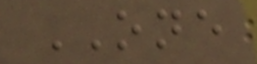ONE
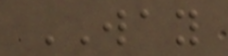WAY
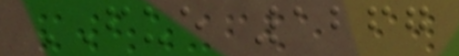FUE 1267
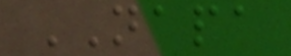NAPA
